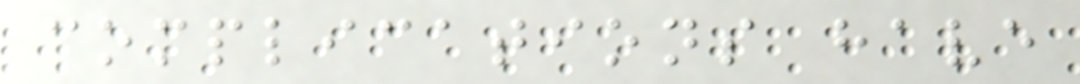complications have
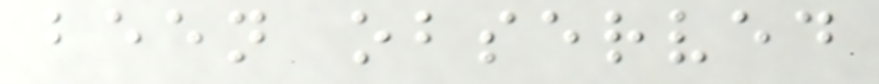been observed
